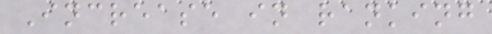Increase in ranking
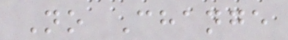No Change
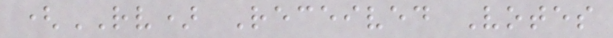(RV) Received Votes
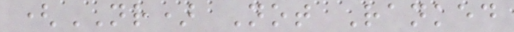(NR) Not Ranked
